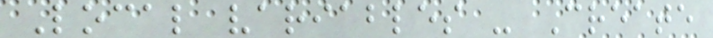Local variables - Create
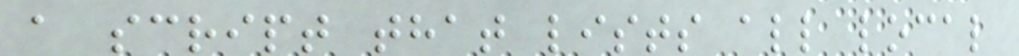a script that lists all local
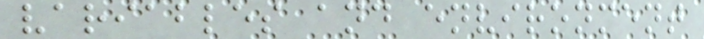variables and environment
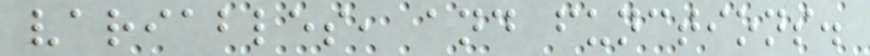variables, and functions.
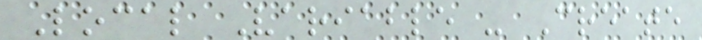Local Variable - Create
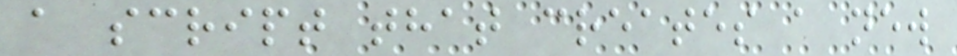a script that creates a new
